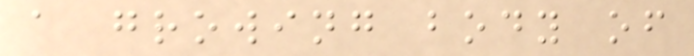a growing body of
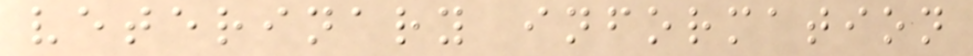veterinary information
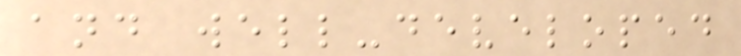and well-developed
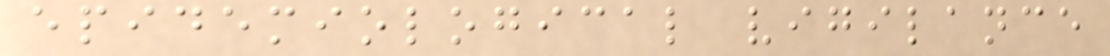epidemiological vigilance
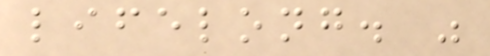lifelong. "
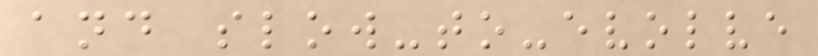and slow-to-evolve
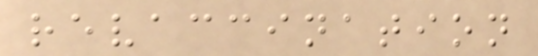revaccination
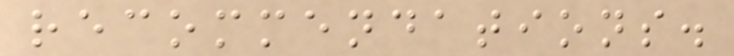recommendations.
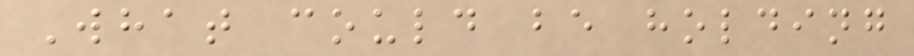What could be holding
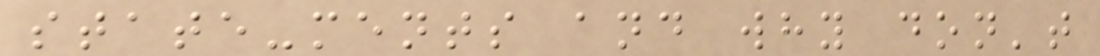state-ments and why don't
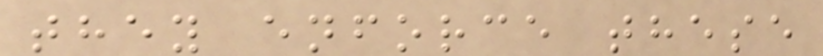they enforce these
